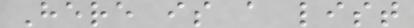Here is a list
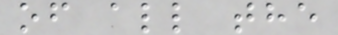of all the
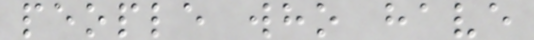people who have
